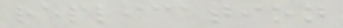replication
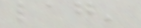lag'
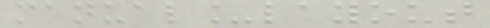manual_layout
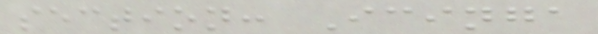section: Icinga
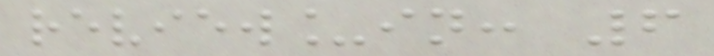review_in: 6
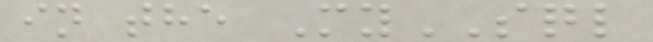in the MySQL
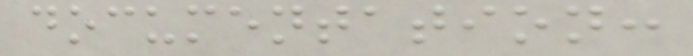documentation:
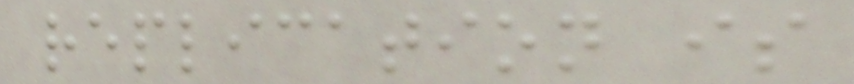replication is
